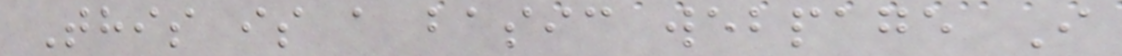This is a basic webpage I
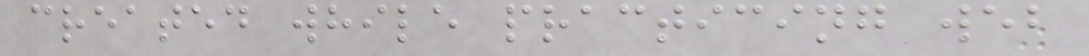created while practicing web
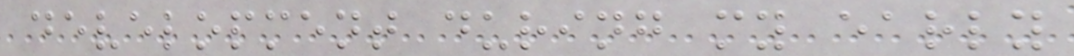development during my early
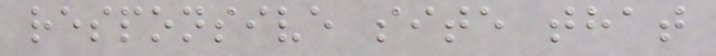responsive site that
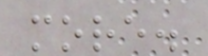more.
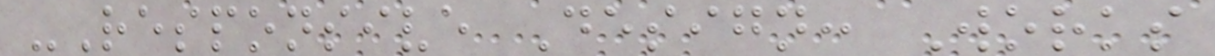-Responsive Design: Works
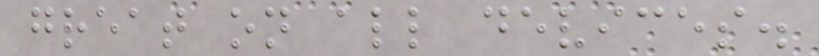great on all devices.
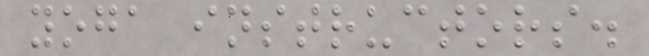yoga instructors.
